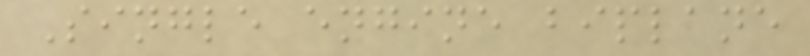Single engine biplane
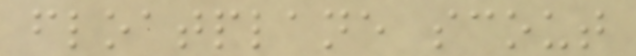floatplane scout
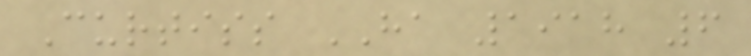Curtiss HA 1918 6
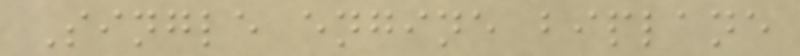Single engine biplane
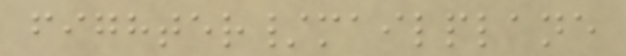fighter/mailplane
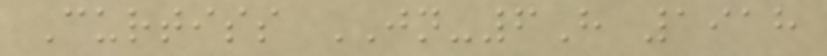Curtiss JN-6H 1918
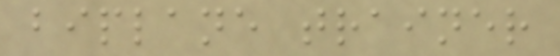biplane trainer
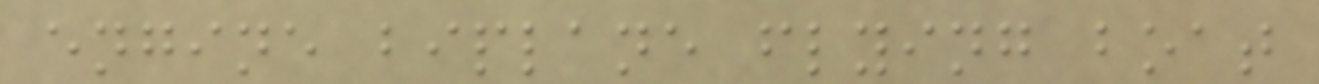engine biplane flying boat
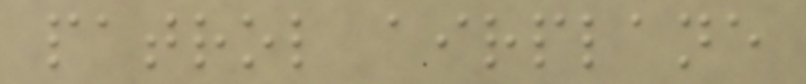patrol airplane
